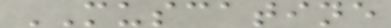MUSCATINE
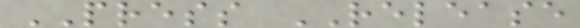PRESS RELEASE
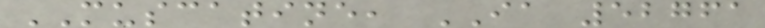MUSCATINE, IA 52761
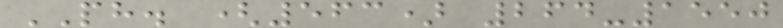PH. (563) 264-1550
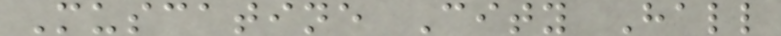Muscatine City Hall
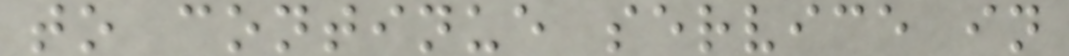to continue service in
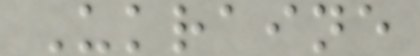Ukraine
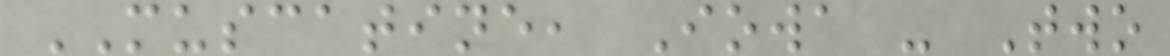MUSCATINE, Iowa - Two
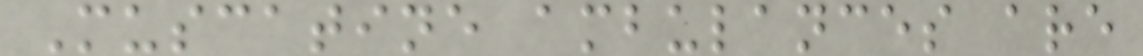Muscatine ambulances are
